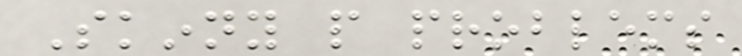Skinny people problems
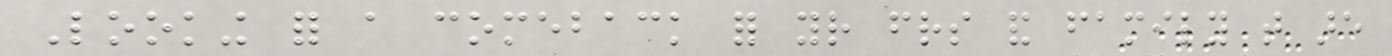Looking for a comeback for your friends and family that are
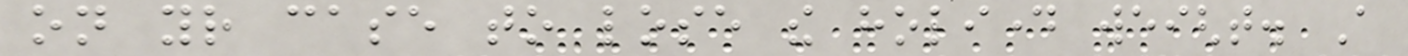on your case to lose the holiday weight. A
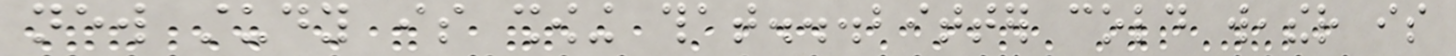new study is showing that...bitter cold weather is
